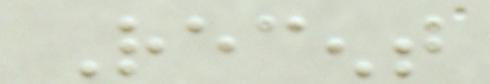Recent
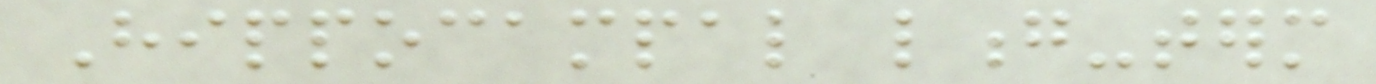Hippocampal long-term
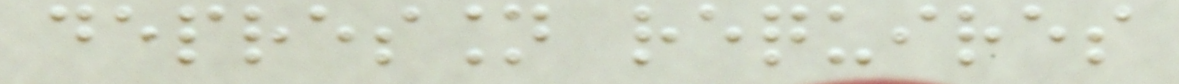depression requires
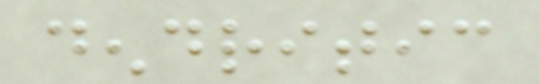dendritic
